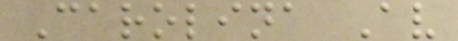Carolina Av
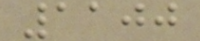1100
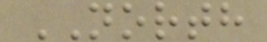NORTH
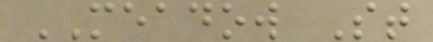MEADOW St
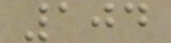104
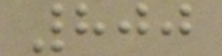800
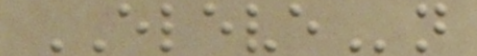ELEVEn
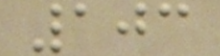103
